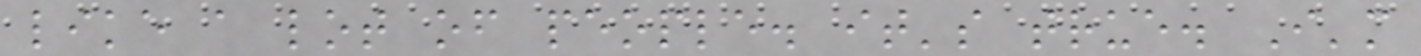like a lot of people. it's true. I'm
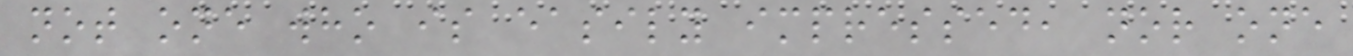not one who is easily impressed, nor one
